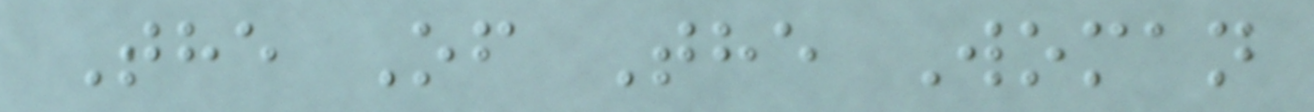The Of The Woman
